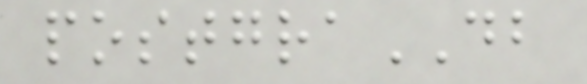postgraDB
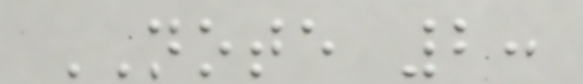NOTE 2:
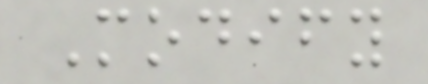Modify
